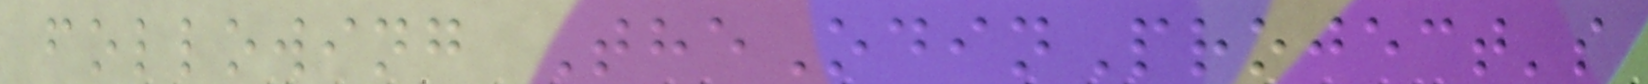following TheOdinProject's
